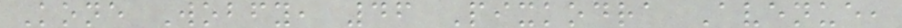Kone Wobfy, 46 Pixkodra Avenue,
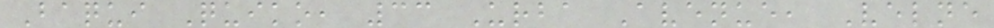Baqui Quiko, 33 Urba Avenue, Velne
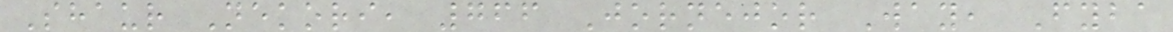Shaur Nekori, 766 Jornejor Way, Fyba
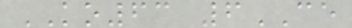KO63 6CE
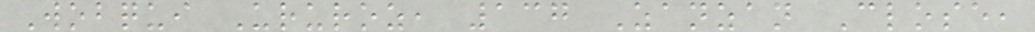Wobqui Ururoz, 137 Zanzan Close,
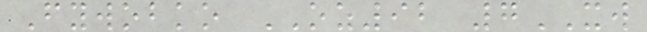Fywobko OZ92 7XW
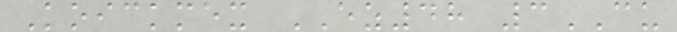Koickmex EZ48 3CU
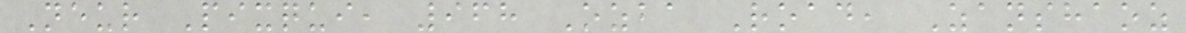Neur Pixqui, 968 Ozba Road, Zanshaoz
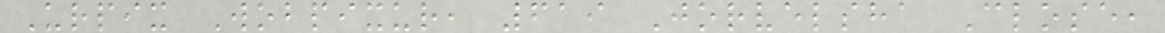Urpix Wobpixur, 619 Jorvelsha Close,
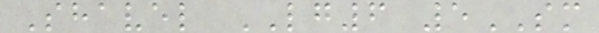Shavel LG6 5SM
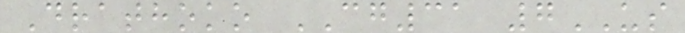Drathoko CG31 7US
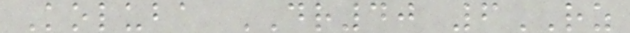Koluba DR40 6RZ
